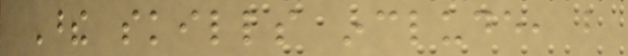These skills include, but
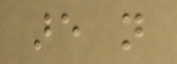are not
